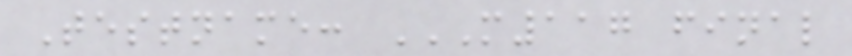Testname: M117 FINAL
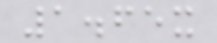1.65x
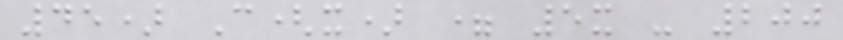45) C(x) = 5x - 200
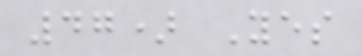47) Yes
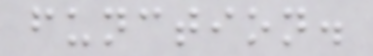function.
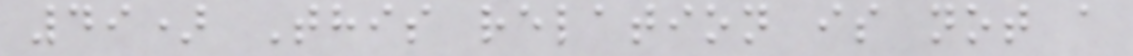49) This relation is not a
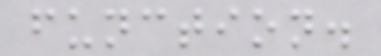function.
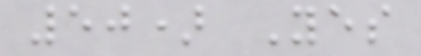50) Yes
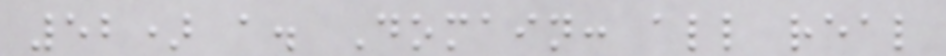52) a. Domain: all real
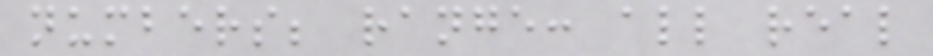numbers; range: all real
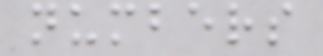numbers
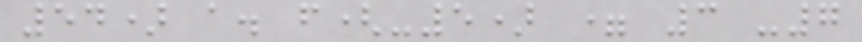54) a. f(-5) = 3 -7
